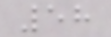58
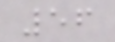56
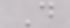D
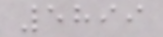5899
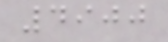4900
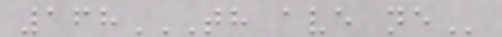168TH AVE NE
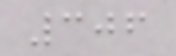306
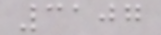3107
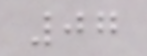07
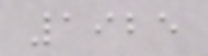1925
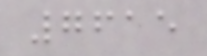7615
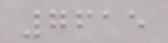7615
